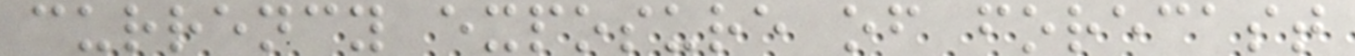currency exposure of forecast
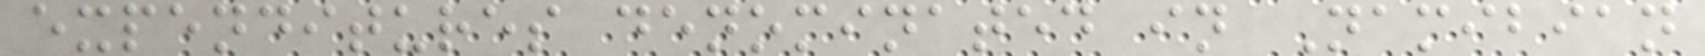expenditures denominated in Namibian
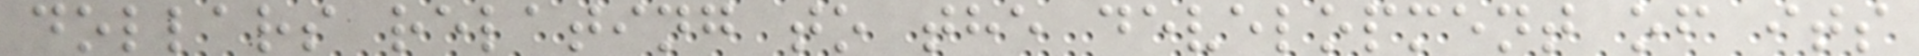dollars relating to the development of its
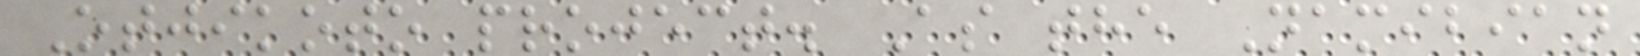Otjikoto project. As the Namibian
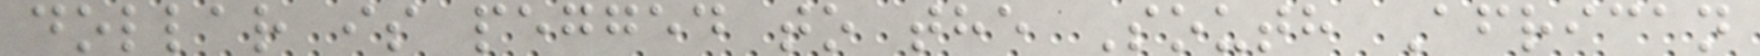dollar is pegged to the South African
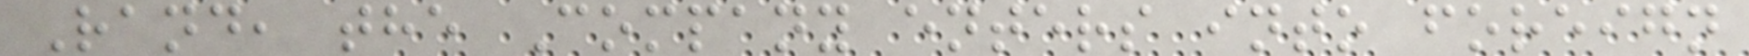Rand, the Company enters into foreign
